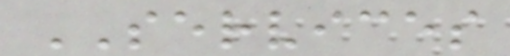SERVICES
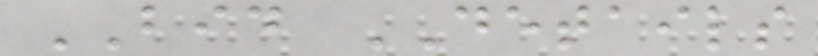BID DETAILS
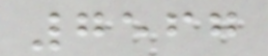7567
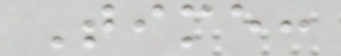Time:
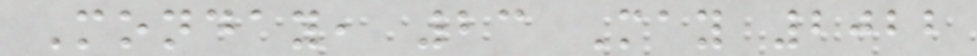Monday, 23 May 2022
